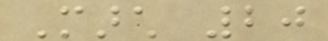March 20
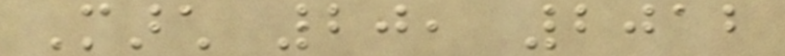March 20, 2012
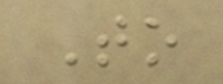To
